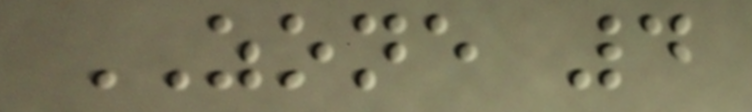ZONE 4
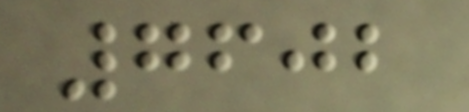7602
